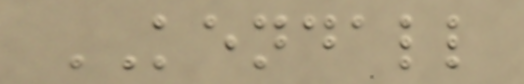KENDALL
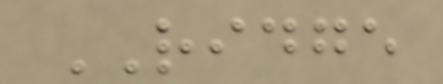RIDGE
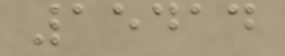15414
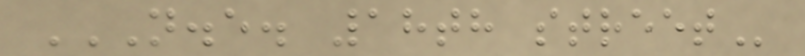N.E. 18TH STREET
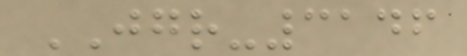JGR-3146
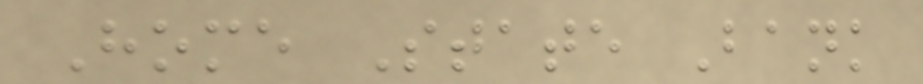Home State Bank
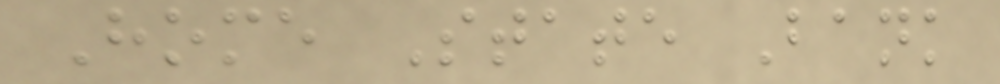Home State Bank
